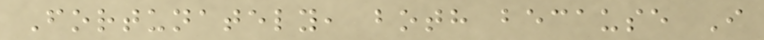Fortunately, both because I
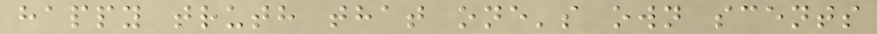happy truth that one's own scents
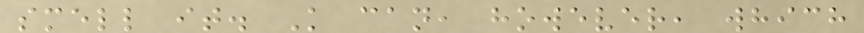smell it. K can, however, which
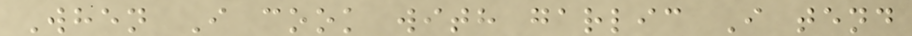When I cook with garlic I tend
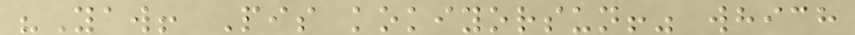"Yaw! Pis kokiyorsun!" which
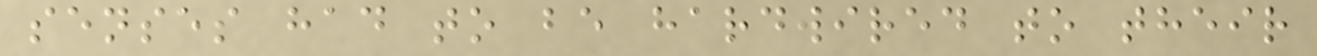senses had to be hardwired to their
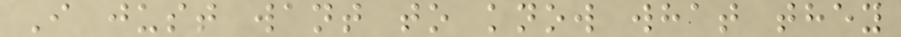I just want to know what they
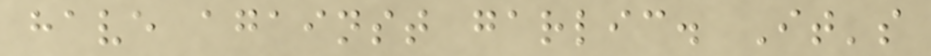have against garlic. It's
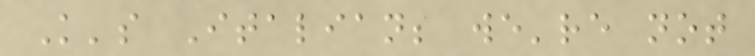K's Italian; we're not
